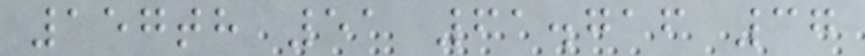157th 51 61.716 37
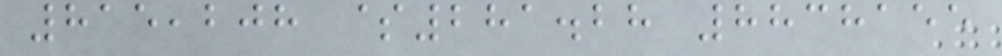815,208 $281.28 8838155
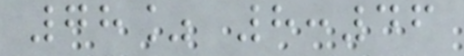78% 8:46
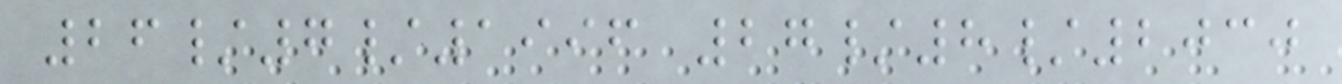26/7/1996 27/8/2030
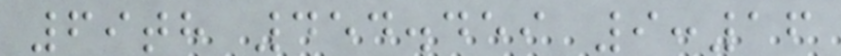69th 454.459 9:16
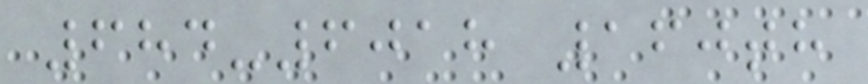684-6018 160th
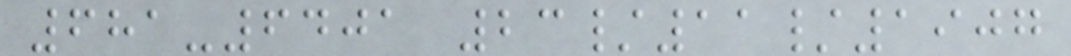681-6401 23/11/1907
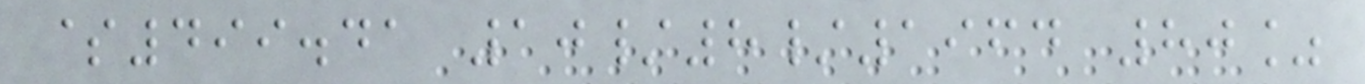$499.41 10/8/1964 80%
